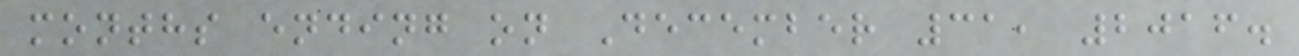months ending on December 31, 2016.
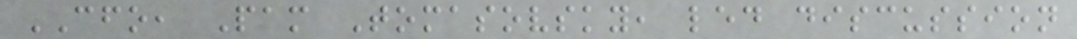CFO, Pam Tomasovsky, led discussion
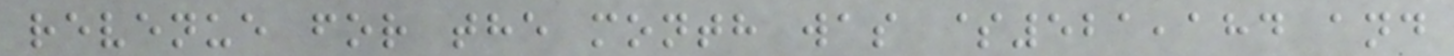revenue for the month was $521,184 and
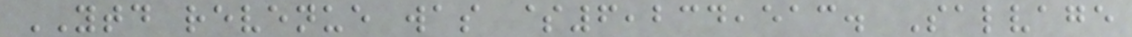YTD revenue was $6,234,513. Salvage
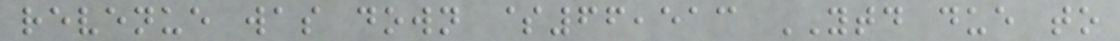revenue was down $66,513 YTD due to
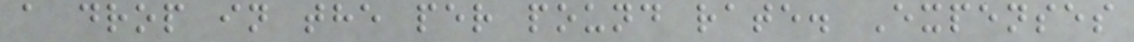a drop in the per pound rate. Expenses
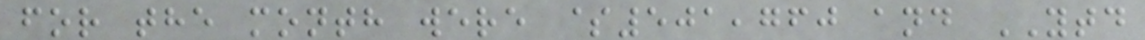for the month were $501,760 and YTD
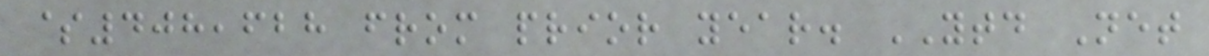$408,628 from prior year. YTD Net
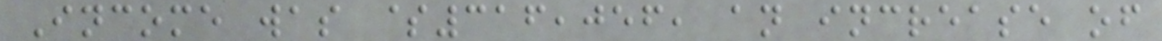Income was $316,056, an increase of
